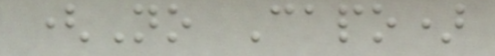(No Capo)
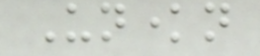Unknown
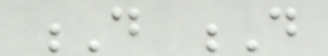D D
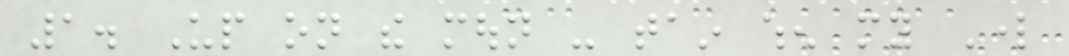1. Up on the moun - tain when my Lord
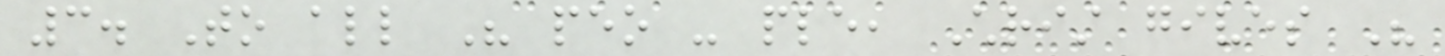3. To all His peo - ple, Christ gives His
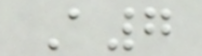A7
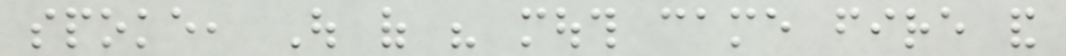spoke, Out of his mouth came fire and
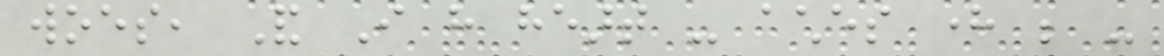woes, And I have heart - aches here be -
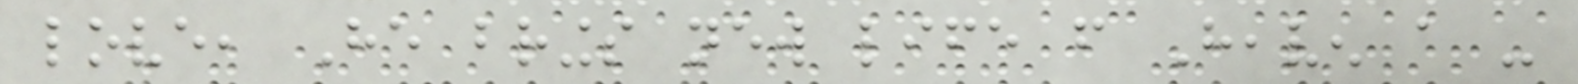love, He brings new life from Heaven a -
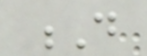D
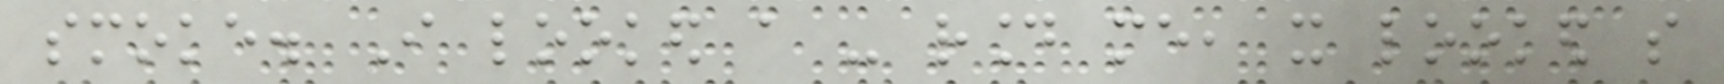smoke. I looked a - round me, it looked so
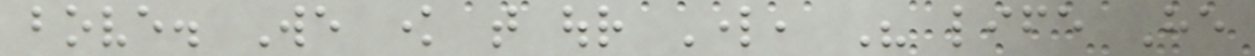bove. We know that our Lord, His life He
